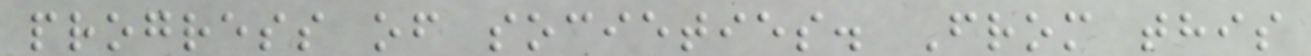progress of societies. From this
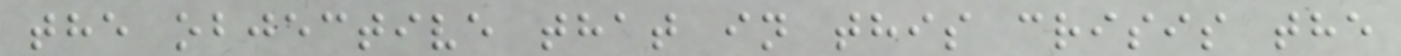the objective that in this crisis the
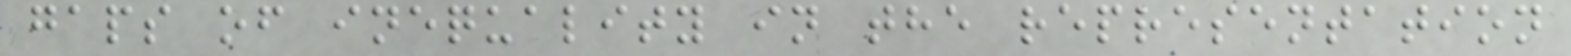gaps of inequality in the representation
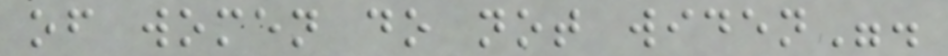of women do not widen".
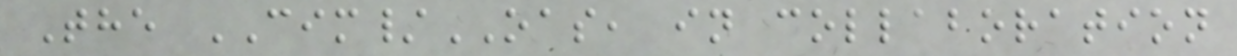The CIM/OAS, in collaboration
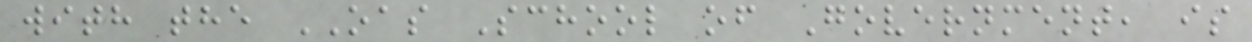with the OAS School of Government, is
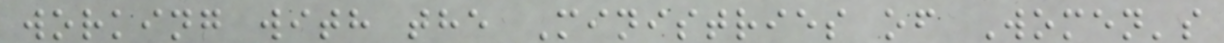working with the Ministries of Women's
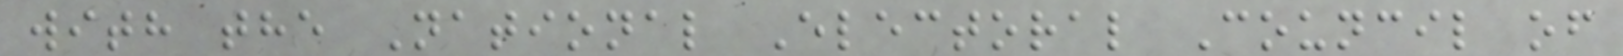with the National Electoral Council of
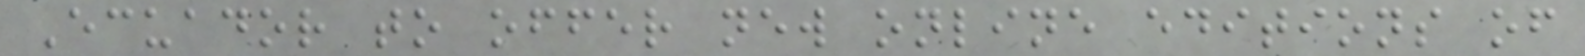Ecuador to offer new online editions of
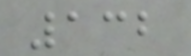132
